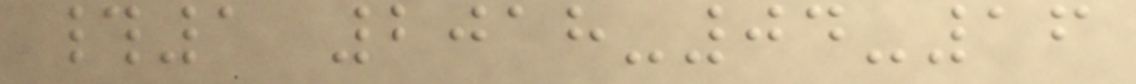#1 2018-04-16
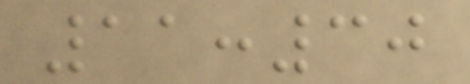11:30
